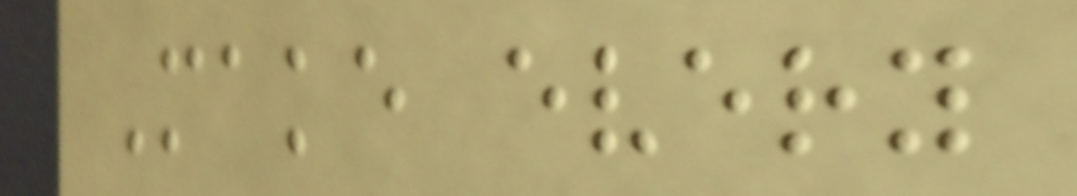Make every
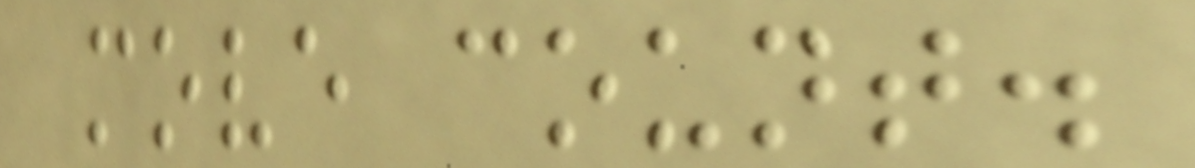move count.
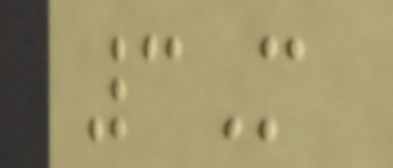3M
